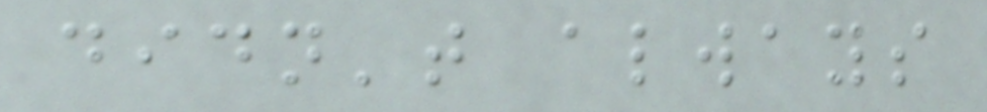didn't always
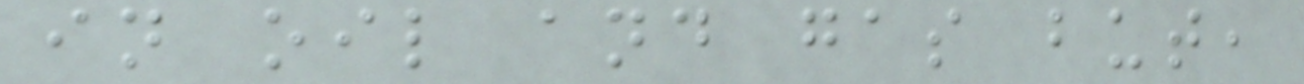in oil and gas but,
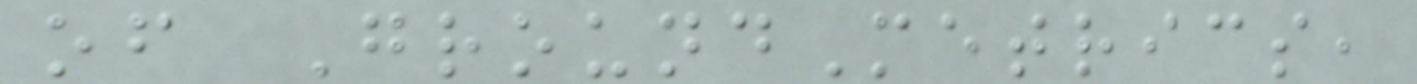of GroundMetrics,
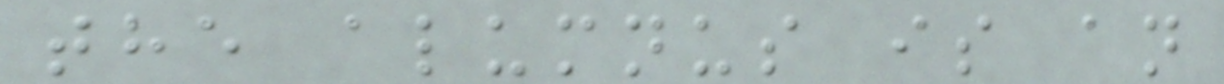the alumnus is an
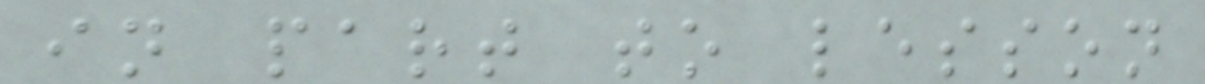in part to lesson
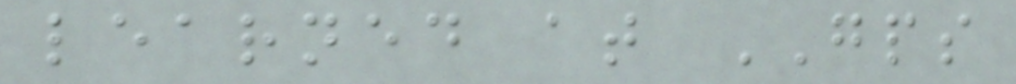learned at GPS
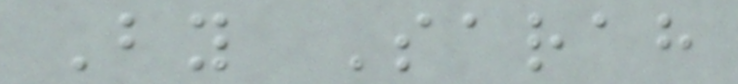By Sarah
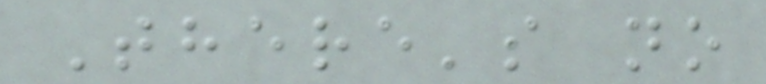There's no
